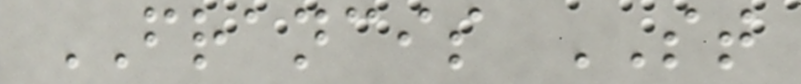FRANCIS ST
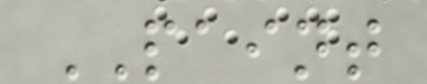PAINT
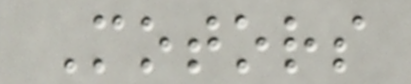Motors
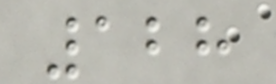128
